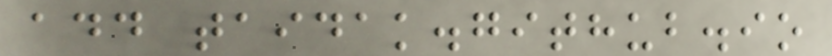add taidak.github.io
